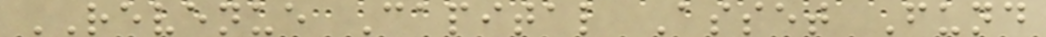REVENUE Capital Asset Fund
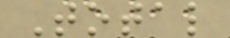Total
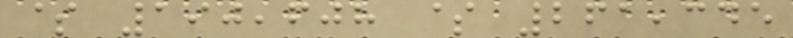$ 190,608 $ 261,345
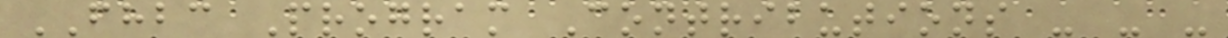FHBC Program Contributions - - -
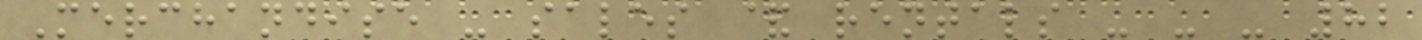Merchandise - sales & rentals - - - 82
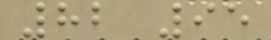82 95
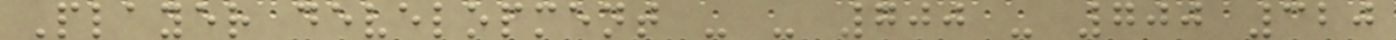Player development - - 700 - 700 320
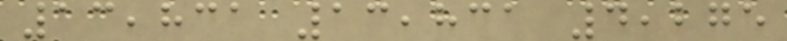13,831 13,831 4,275
